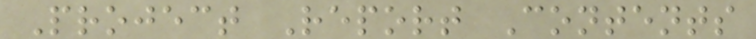Project Report Contents
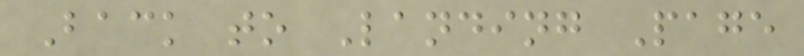Back to Landing Page
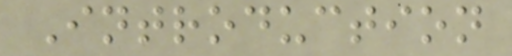Introduction
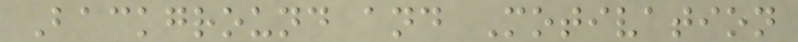Background and Motivation
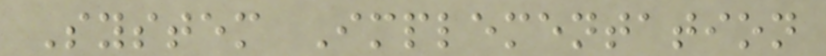System Implementation
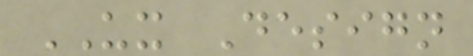UX Design
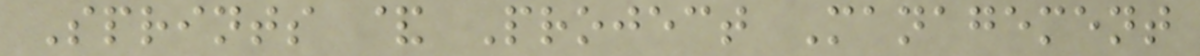Sprints & Project Management
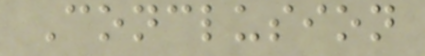Conclusion
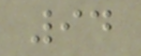94
